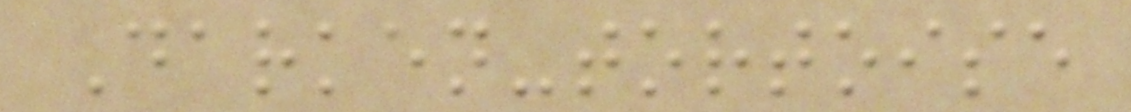Darken-tortoise
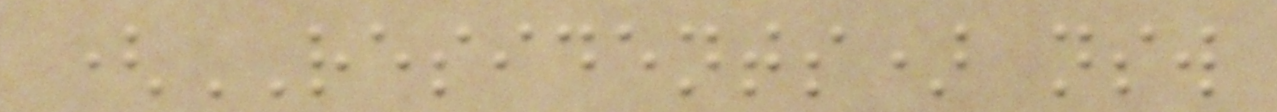(RESIDENTS) nsw
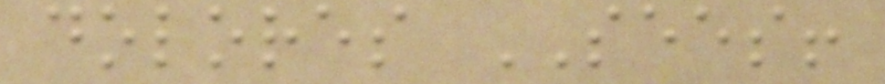dolores SEES!
